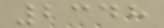2348
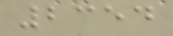2354
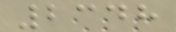2348
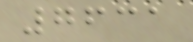7631
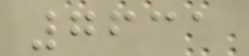7631
